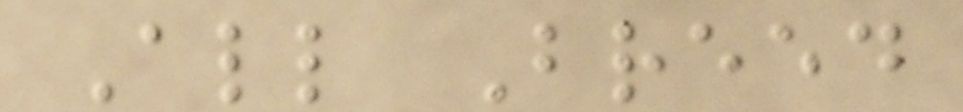All Breed
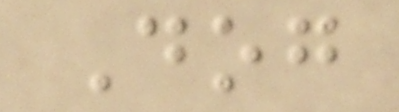Dog
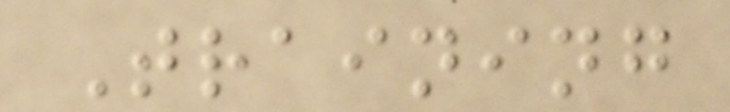Training
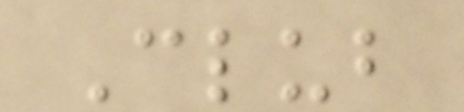Club
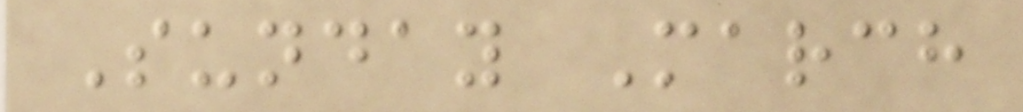Sunday March
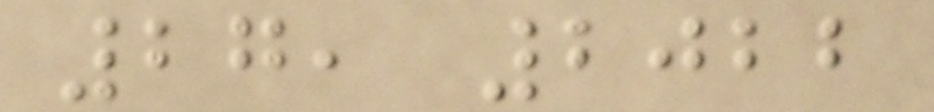27, 2022
